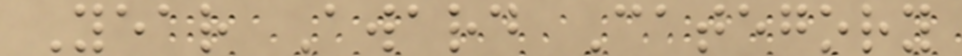Year Award Category
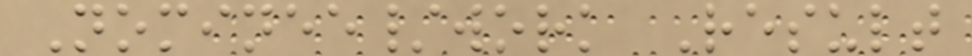Nominee/work Result
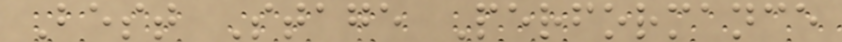Best Stage Performance
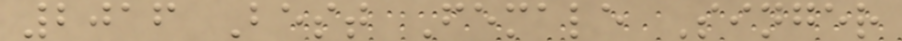2016 Best Female Singer
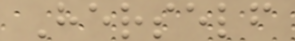Herself
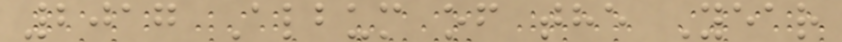2017 Album of the Year
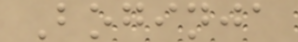Boginja
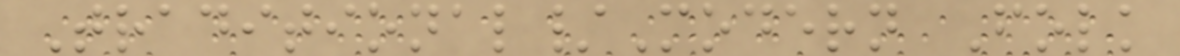Traditional/Modern Folk
